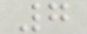7
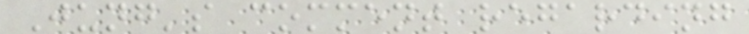Jung's comment regarding
